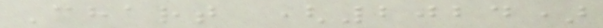Chart (2024)
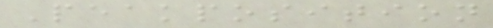Peakposition
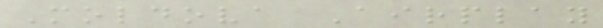Moldova Airplay
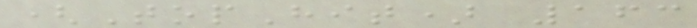(TopHit) 163
